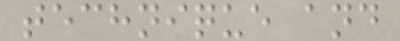technique and
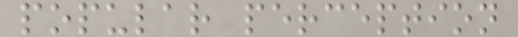popular perception
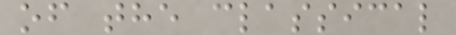of the classical
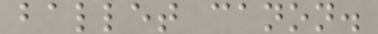ballet canon.
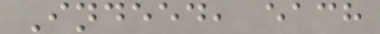Indeed, each
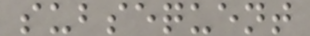subsequent
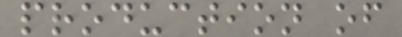production of
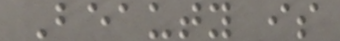Beauty is
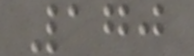170
